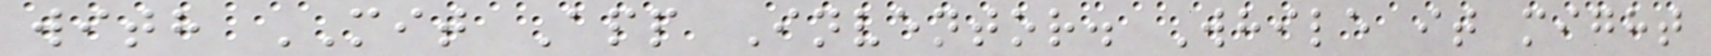with MIT App Inventor. While it might
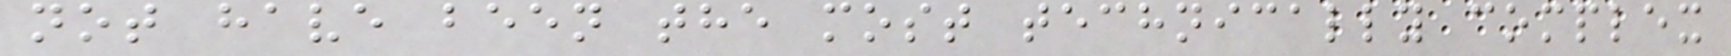not have been the most technically complex
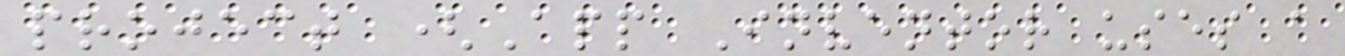project (App Inventor uses a
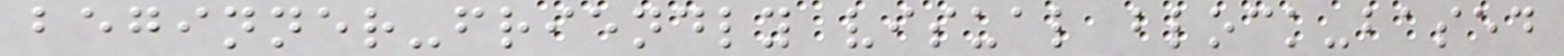beginner-friendly visual block-based
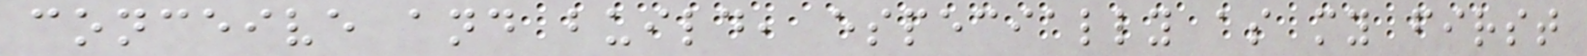conceive and build, especially as my first
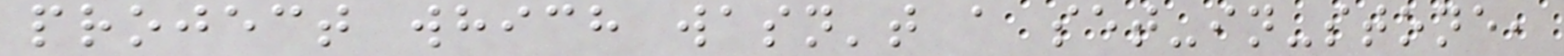project which wasn't a set-in-stone,
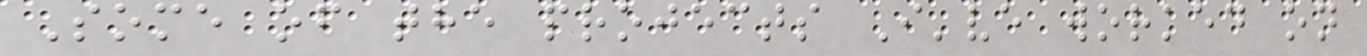Some of the projects I've worked on
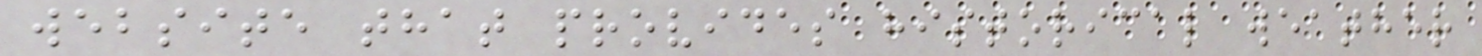website that provides historical weather
